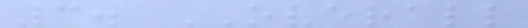3. OVERALL
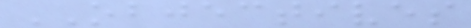OBJECTIVES
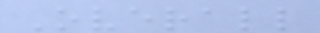Overall
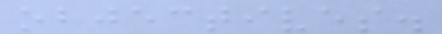objectives.
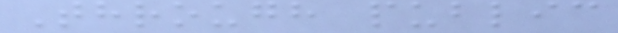Through public
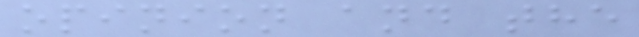opinion and the
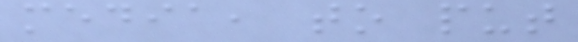media, to put
